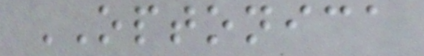OPTONICA
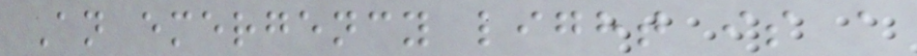An emergency light is a
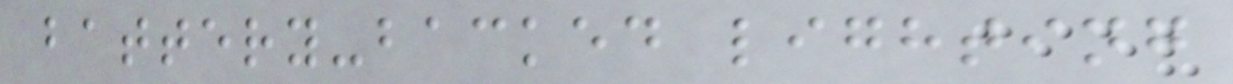battery-backed lighting
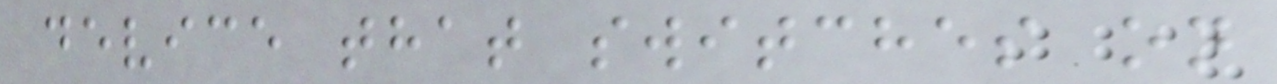device that switches on
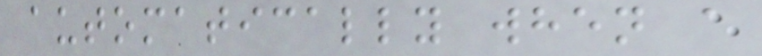automatically when a
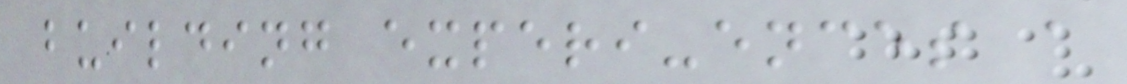building experi-ences a
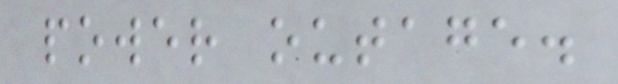power outage.
